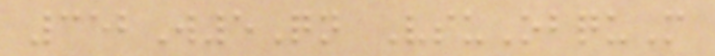352W5Qn VsuObquM
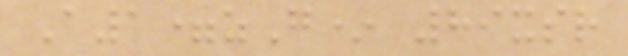A1=zG* 89xsr
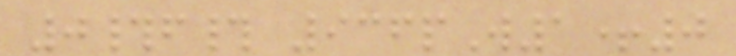0#f# 936pW1+0
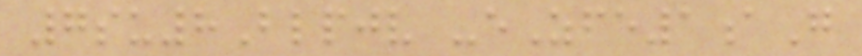7su8Blpjv -eZfe1aG
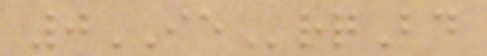0IErqBd
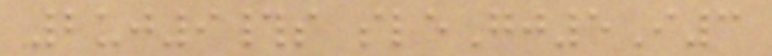2uj9#s sleGj5I3
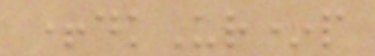+dkUr*p
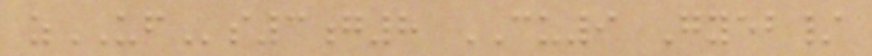zUFs3g8 CU9 Gyeb/
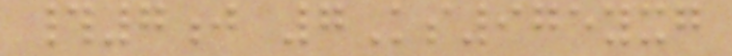#7j 7Ks975yxg
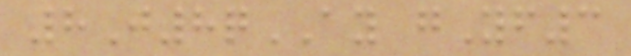8J8qAY gYf3
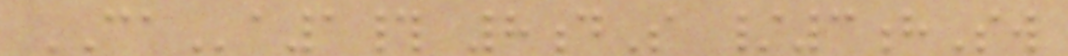CAa1# 8dS /3hSw
